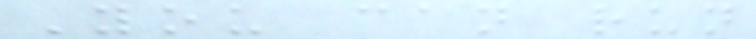You can run
